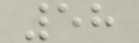58
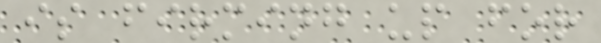is firming up for
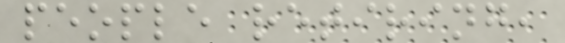people retiring,
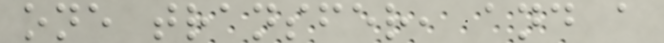one transfer, and a
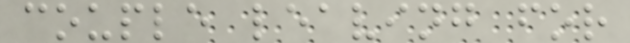couple leaving for
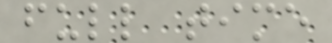full time
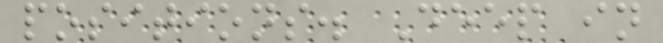positions. Deep in
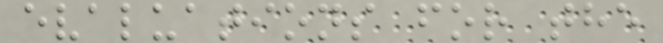evaluations for the
